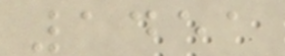1451
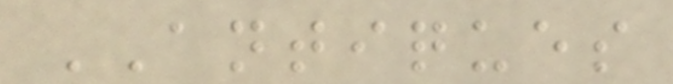ANTIQUES
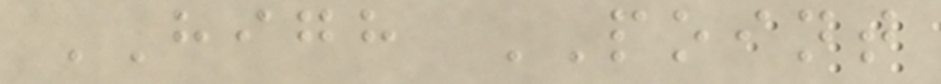HIGH POINT
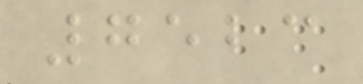7523
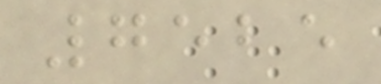7525
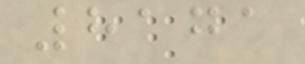8171
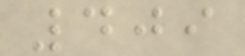409
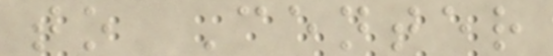to Center
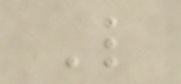L
